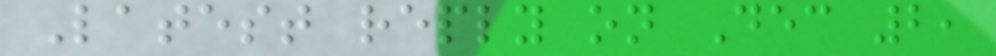Latest reply on Dec 2,
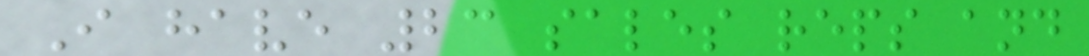I have 23 sales reps and
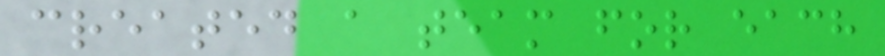created a team for each
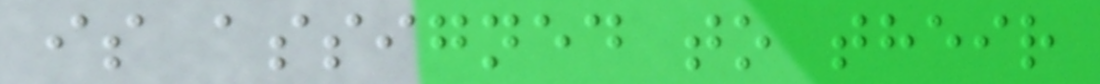is assigned to their
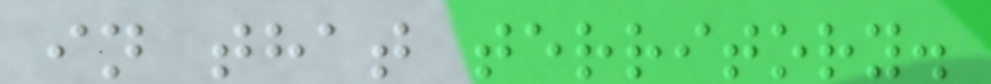in that territory.
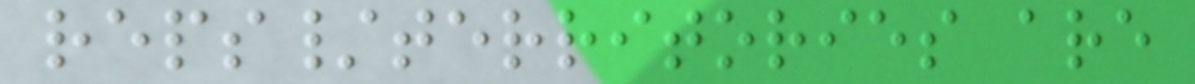reps/territories are
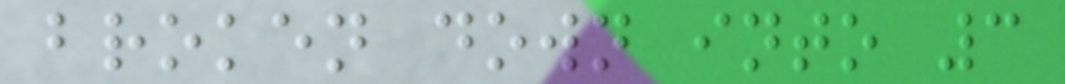broken down into 3
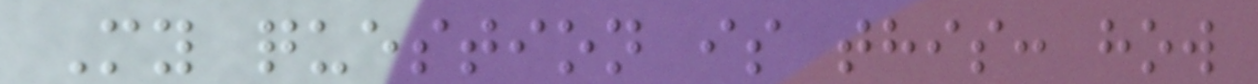My question is this: how
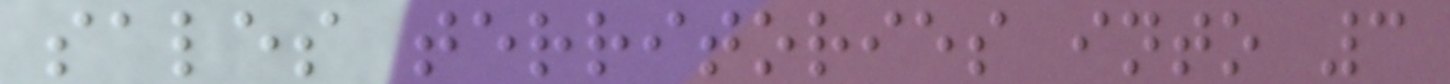sales territories into 3
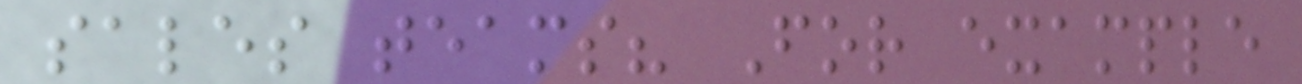sales teams? For example
